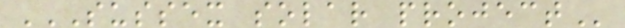SUSSEX SOLAR PROJECT
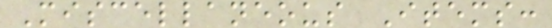Miscellaneous Items:
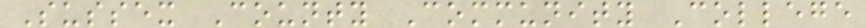Sussex County Community College
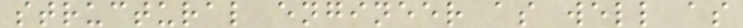structural engineer as well as
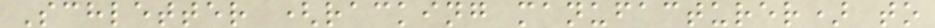Schletter (racking manufacturer) to
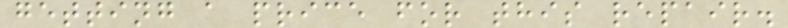getting a price for this repair.
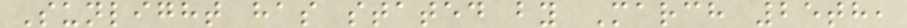Sunlight has stated by March 25th,
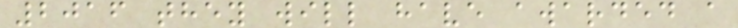2016 they will have awarded a
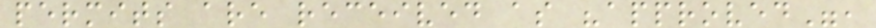permits are received as "approved",
